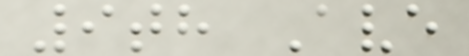9th Ave
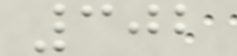302
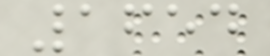1654
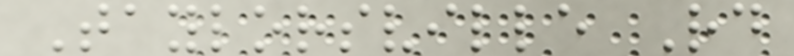Taylorsville Rd
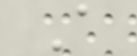A
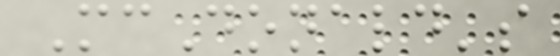McDonald's
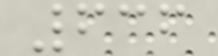636
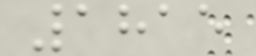1815
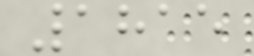1815
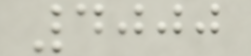4000
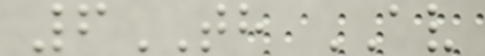6TH AV
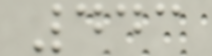443
